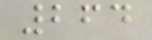264
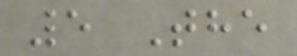5 The
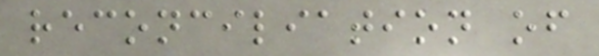reconciliation of
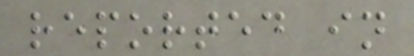reported in
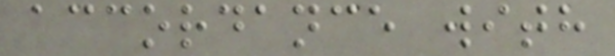accordance with
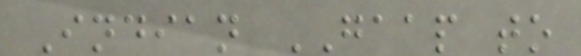Indian GAAP to
